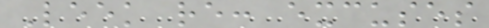Leek re: excuses
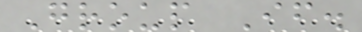Group If.
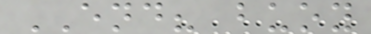END? buoy
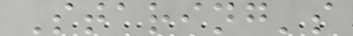Staring's
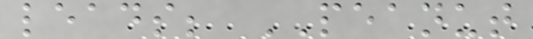leads; PEANUT
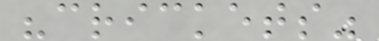"crickets"
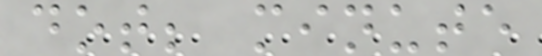dot; minute
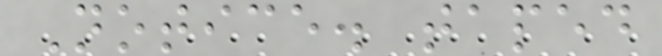Notice. taped
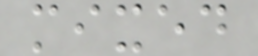mixed
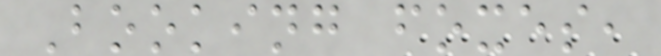Booking foxes,
